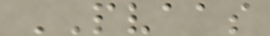PVAAS
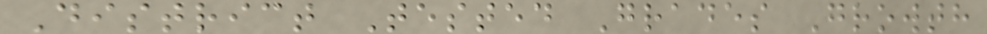District Tested Grades Growth
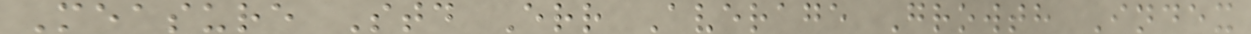Measure Std Err Average Growth Index
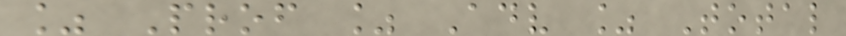% Prof % Adv % Total
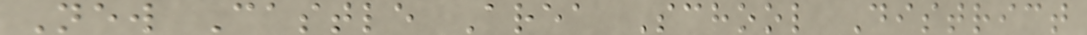New Castle Area School District
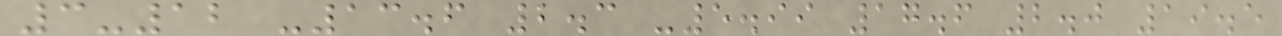3-12 -13.6 2.3 -5.99 17.6 2.0 19.5
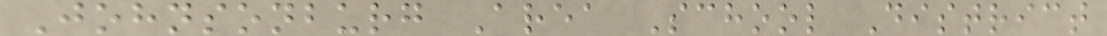Johnsonburg Area School District
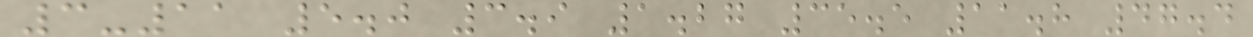3-11 5.0 3.9 1.27 35.5 11.8 47.4
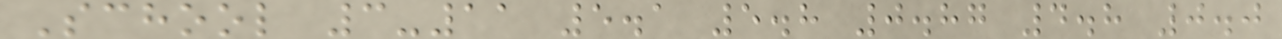School 3-11 5.1 5.8 0.87 4.8 0.0
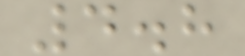4.8
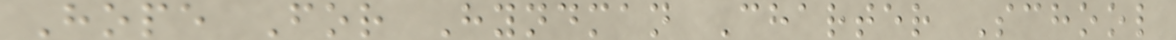Hope For Hyndman Charter School
